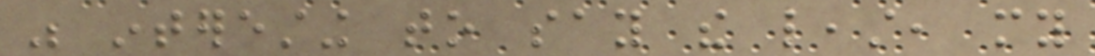was interesting to say the least, my
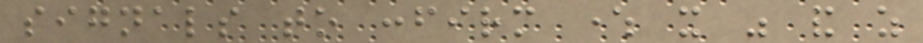signals to confirm where it was and as
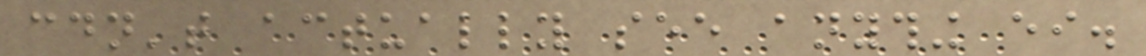couldn't actually see anything either.
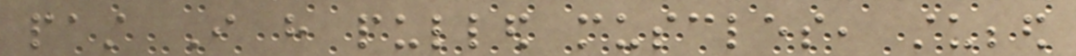past I have pulled muscles, stubbed
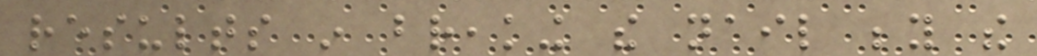results in breaking the nail beyond the
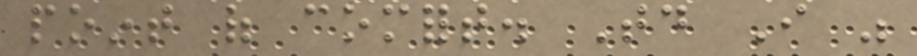point of comfort. Today I was
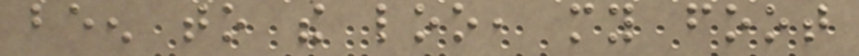been to the loo, my foot
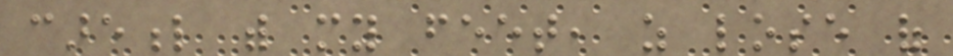careful with my feet, as lose of
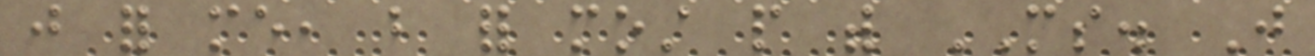just for me, but for most people with MS. Just
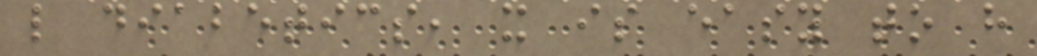like diabetics, it is easy to have
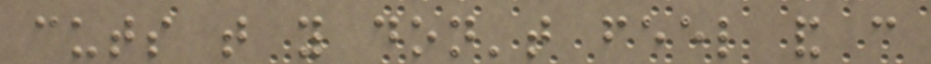cuts that you don't feel and can
